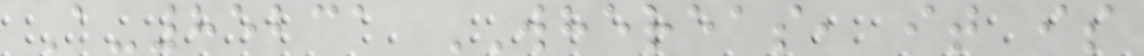A-85231 WHEREAS, it is
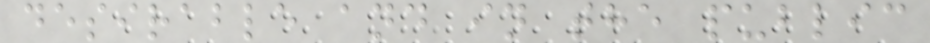desirable and in the public
